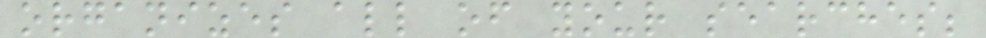organizes all of your searches;
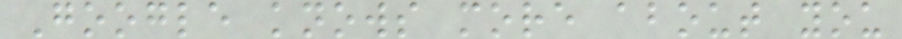Google knows more about you
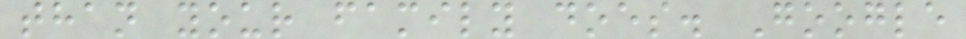than your family does. Google
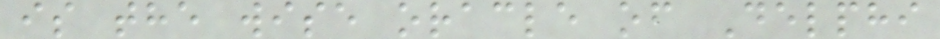is the wise oracle of Delphi
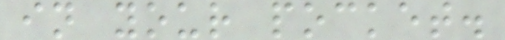in your pocket.
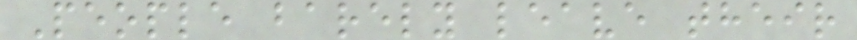People barely leave their
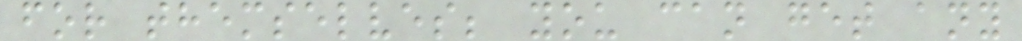for themselves; you can get any
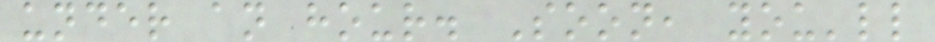under an hour. Soon, you'll
